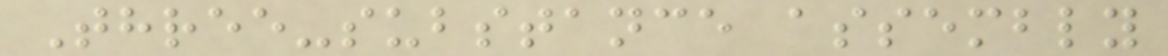Three-substance assembly
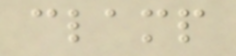clamp
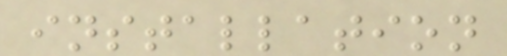installation
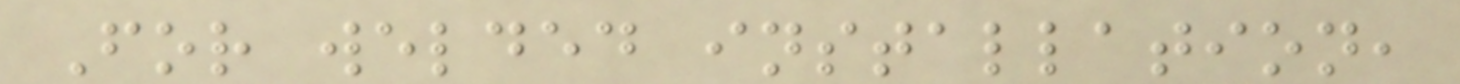For welded installation,
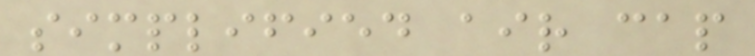simplified air cap
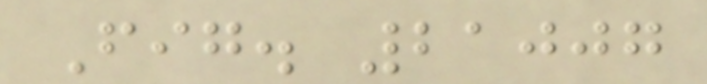Fig. 21007
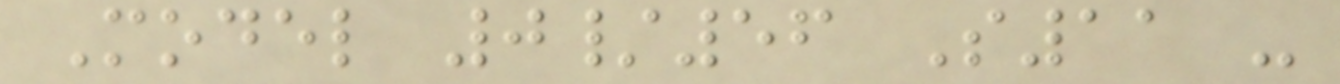Model 0/56 S11 -
